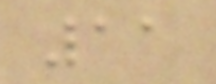11
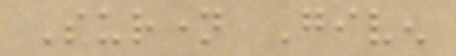Surname Given
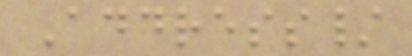Address/
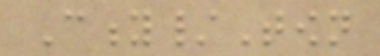City/Town
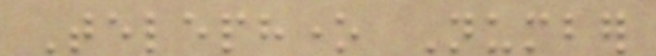Telephone Number
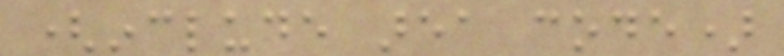(include area code)
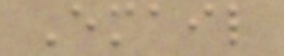Email
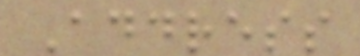Address
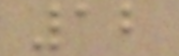12
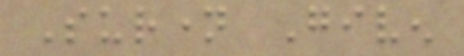Surname Given
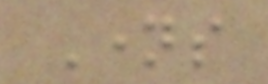Names
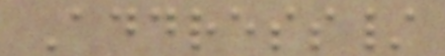Address/
